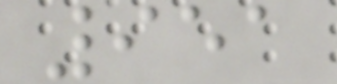951
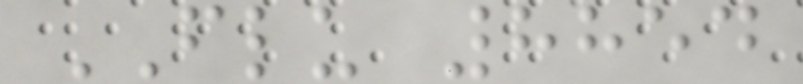FLU 8854
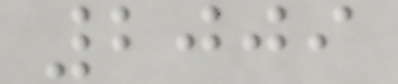2009
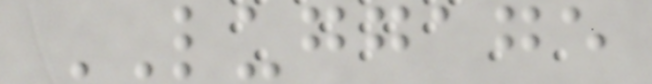LUGGAGE
